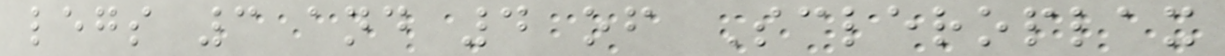legs 3 and 4 of Scleroplax
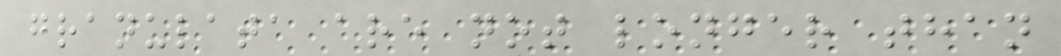granulata are not longer than
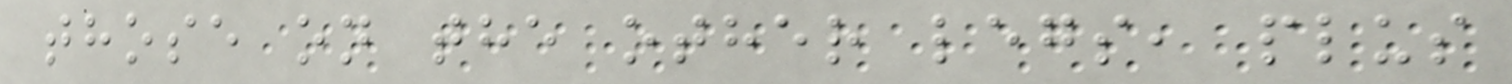those on the other legs, plus
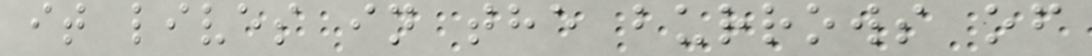it lives in the burrows of
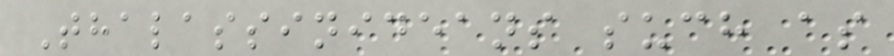Thalassinideans such as
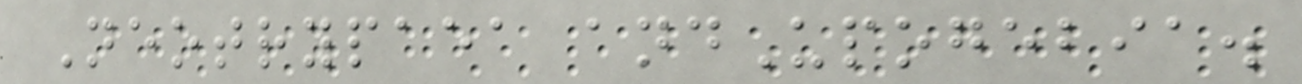Neotrypaea andUpogebia.
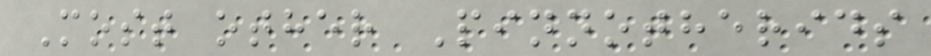Most other Pinnotherids
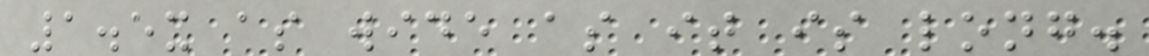1.5x as wide as it is long.
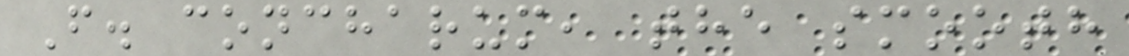F. concharum, the smooth
